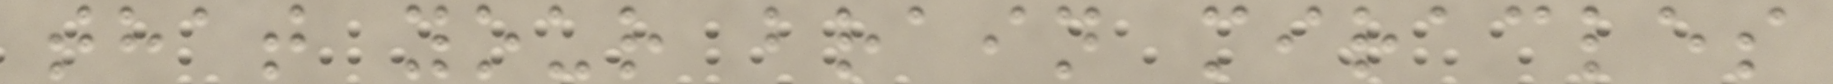that your brain miracles
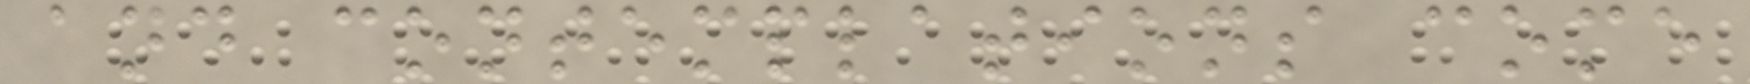and contemplations come
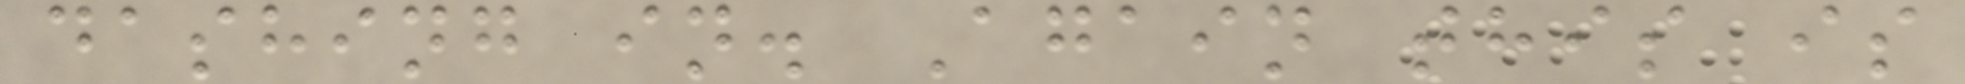dashing in. Again this is
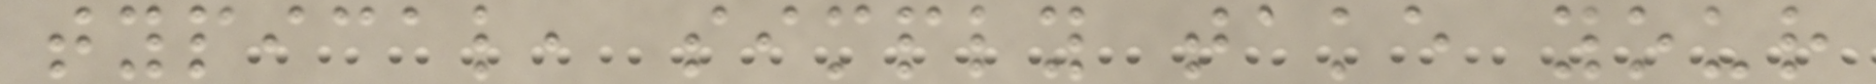typical, simply take your
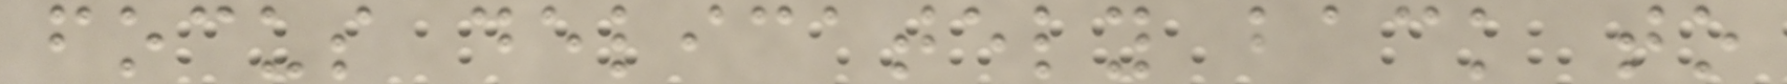focus delicately back to
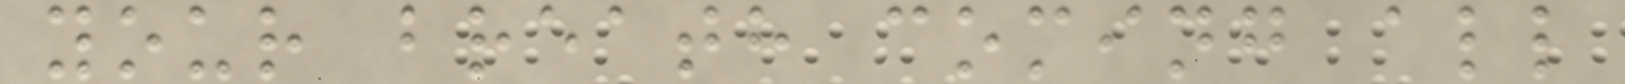your breath coming all
